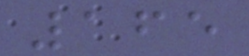165
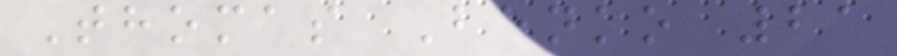Thomas Benko 21
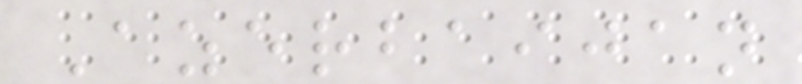Azerbaijan
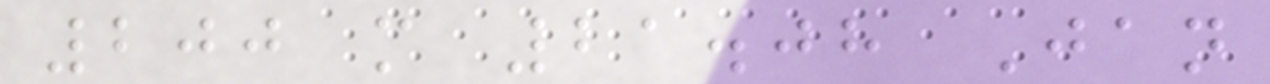200 m 21.08 Jan
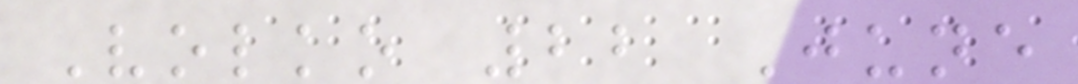Volko 22 June
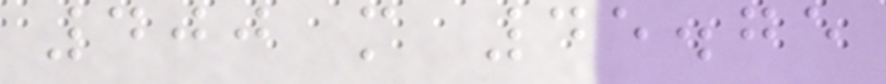400 m 45.75
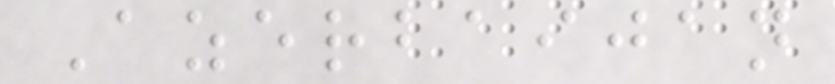Azerbaijan
